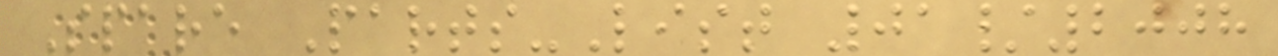Spare Parts-List 01/2008
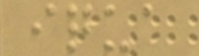iqua
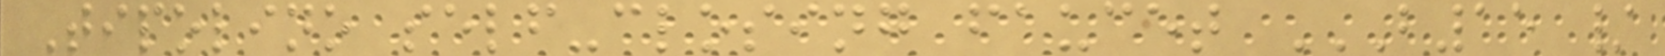Tipolino self-closing faucet B15 /
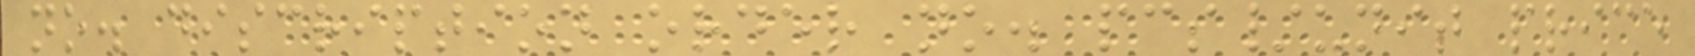no. discription order no. pcs/unit price
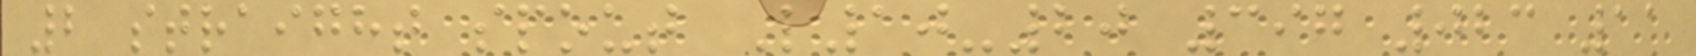2 straight spout L10-20 397 023 11
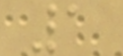1
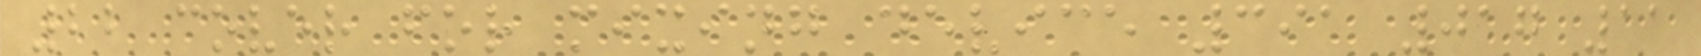22 cover for mixing device 391 017 11
